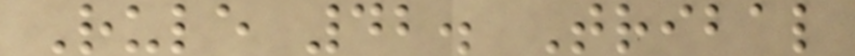Rule 42. Tribal
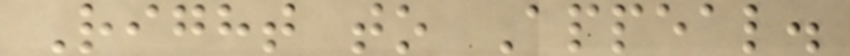Right to Appeal.
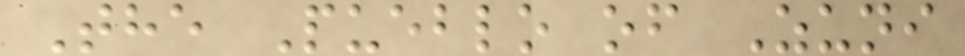The Pueblo of Zuni
